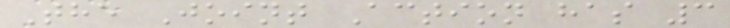The Joint Action has 3
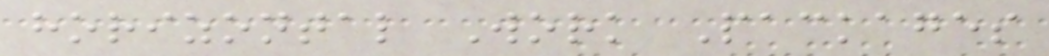horizontal Work Packages
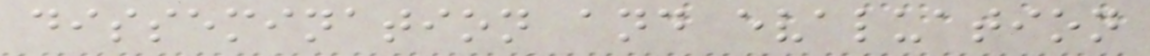dissemination and evaluation
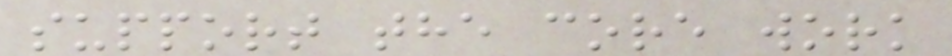support the core work
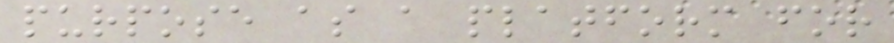purpose as a platform for
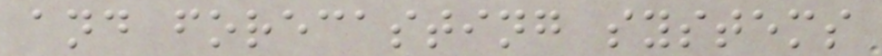and forecasting systems
